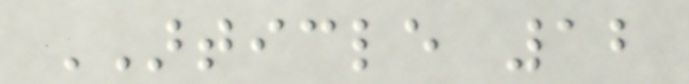ARTICLE 12
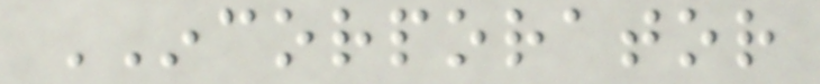INCORPORATOR
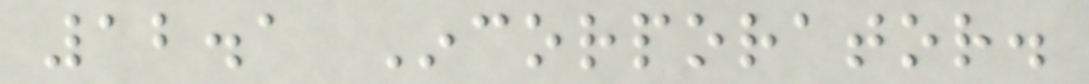12.1 Incorporator.
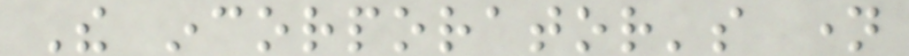The incorporator's name
